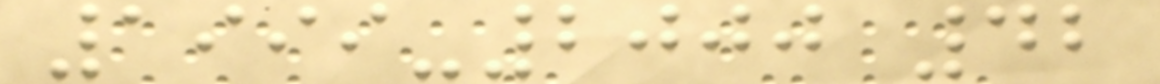1999-2000 42
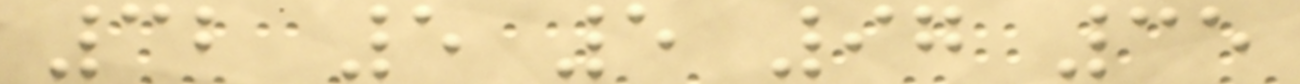32 5 5 97 35
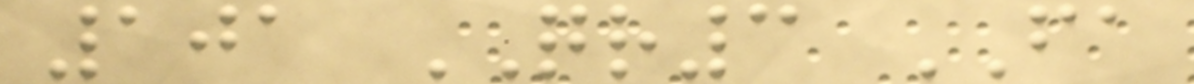101 QR3 FA
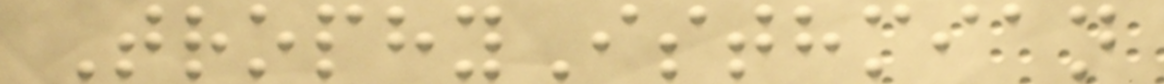TrophyIsthmian
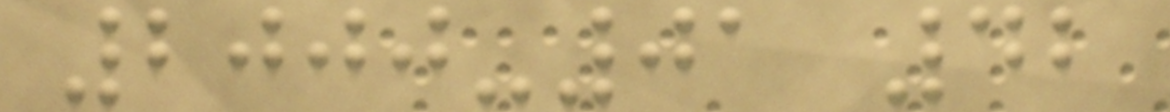2000-01 42
